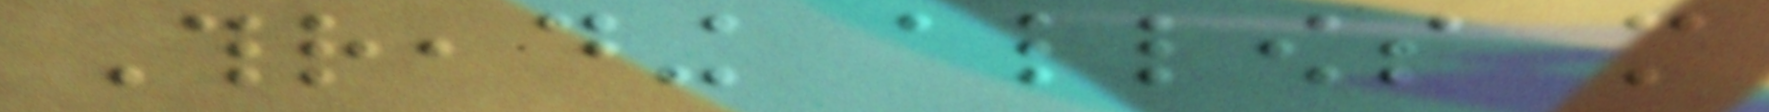Threading allows more
